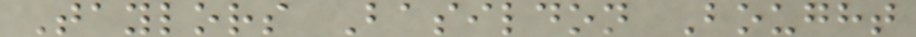Taylors Basildon Bought
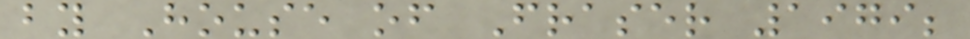by House of Fraser 1979;
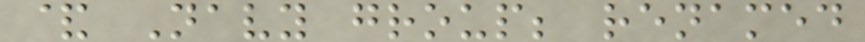& Navy group; renamed
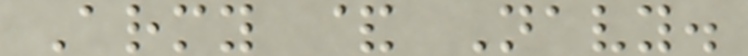Army & Navy.
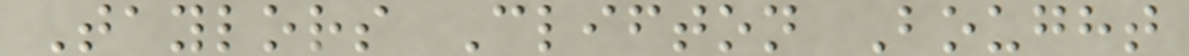Taylors Clifton Bought
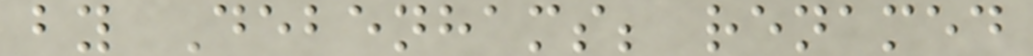by Debenhams; renamed
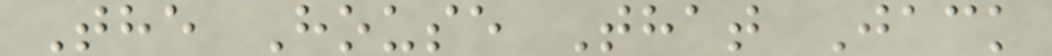The House That Jack
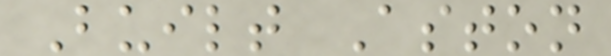Built Aston
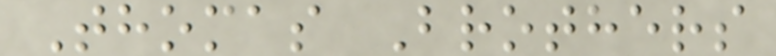Thomas Brothers
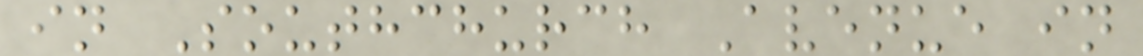in Southchurch Avenue in
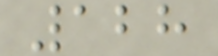128
